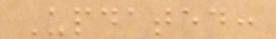Updated:
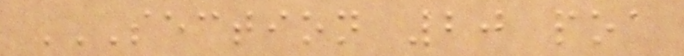SECTION 20 POA
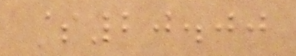$20.00
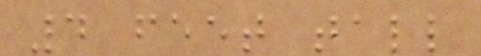4 feet tall
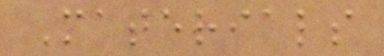Materials
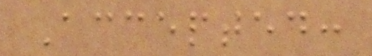Accepted:
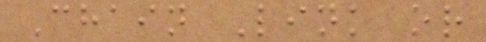Chain Link or
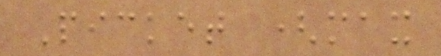Picket (max
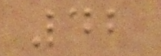42
